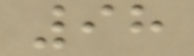98
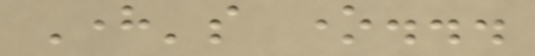Here's one...
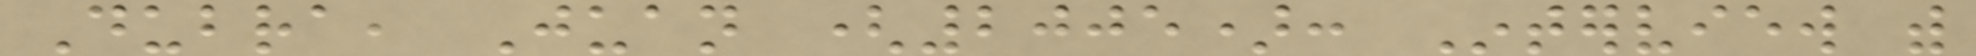Dubra, Juan (2005): Interview with
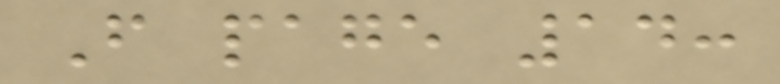From page 14:
